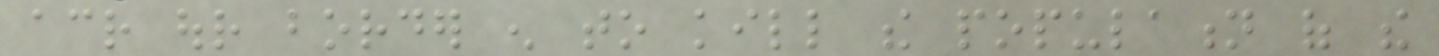across our border enough to kill the population of the
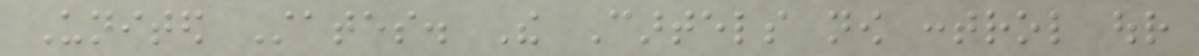United States. The Cartels now control our
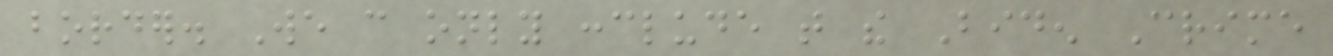border. We can only conclude that the Biden Crime
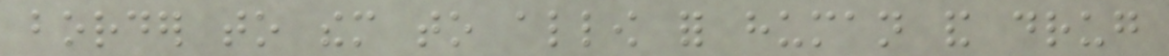border to them to allow for human and drug
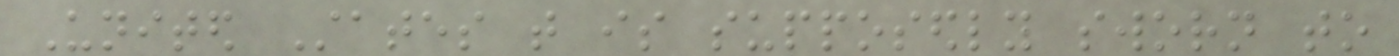United States that is supposedly sworn to
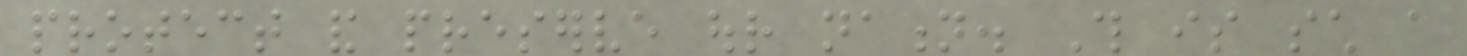protect and preserve our nation. This is such a
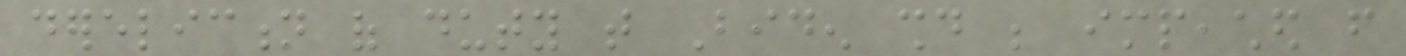dereliction of duty that Biden should be impeached from
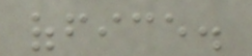office.
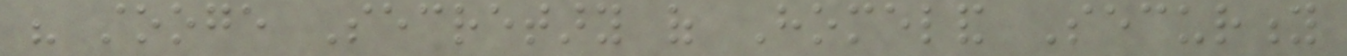his stooge Secretary of Homeland Security
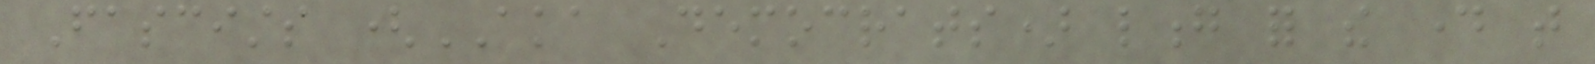Fascists (AKA Democrats) long for the day that
